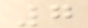7
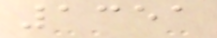1351
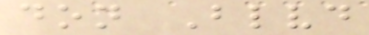don Blvd
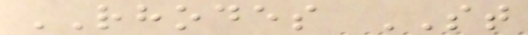RHODES ST
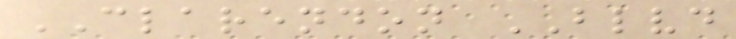CLARENDON BLVD
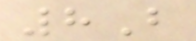8B
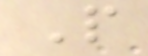P
